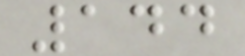144
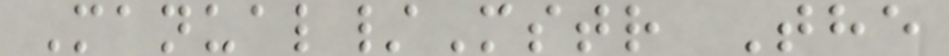Manual/Mstr The
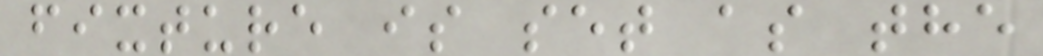fixture is set as the
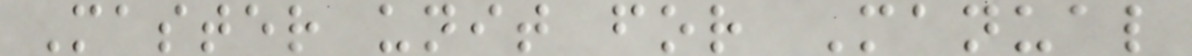Master unit for Manual
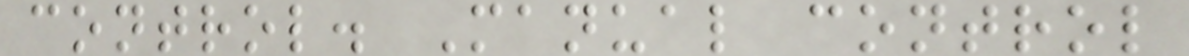control. Manual control
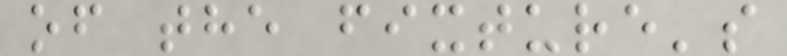of the fixture's
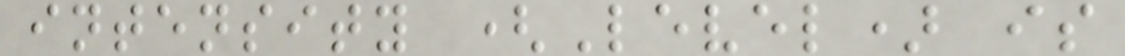intensity (Level) is
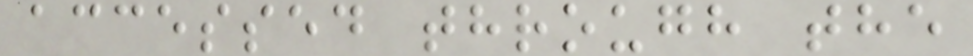accessed through the
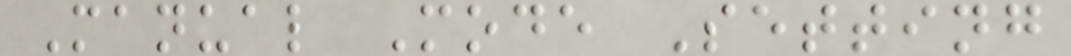Manual Mode Setting
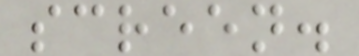screen.
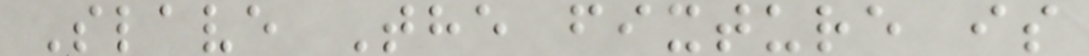Slave The fixture is
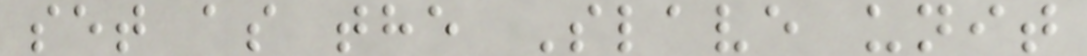set as the Slave unit
